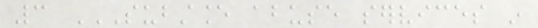3 SUBSTANCE ABUSE SERVICES IN
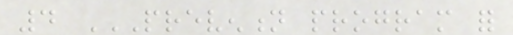4 PREVENTION PROGRAM FOR
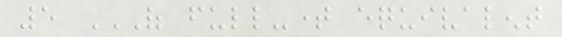5 OF FULL-TIME EQUIVALENT
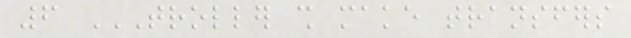6 TROLLER SHALL MAKE TRANSFERS
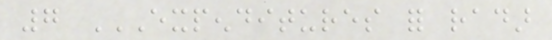7 EXPENDITURES FOR RADAR
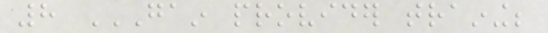8 GAIN PROVIDER TRAINING;
